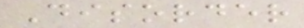Disorder
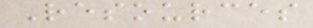Resources
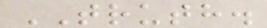TRUTH.
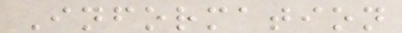Information
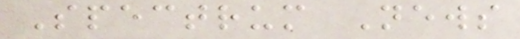Spectrum News
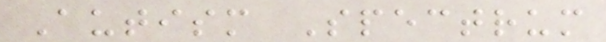Autism Spectrum
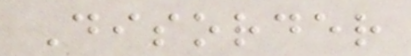Disorder
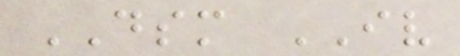DSM IV
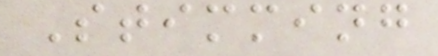Stimming
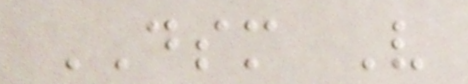DSM V
